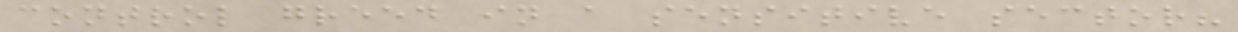control greed in a sensitive sector?
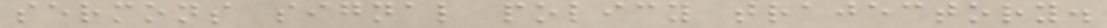sermons signal policy trajectory.
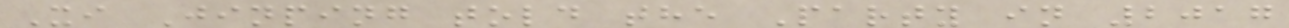Xi Jinping told the Party in 2017
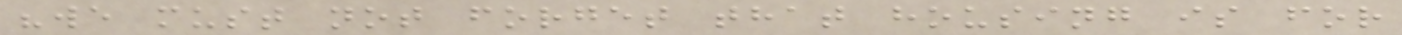"we must not forget that housing is for
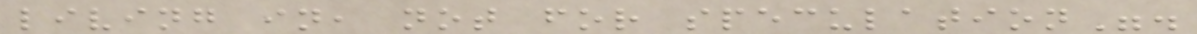living in, not for speculation".
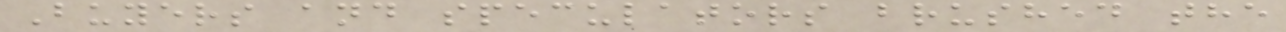Buyers and speculators brushed the
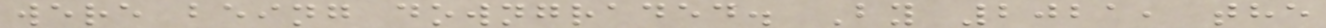were being downgraded. By 2021, the
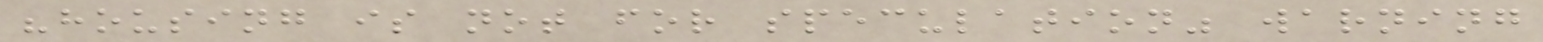"housing is not for speculation" warning
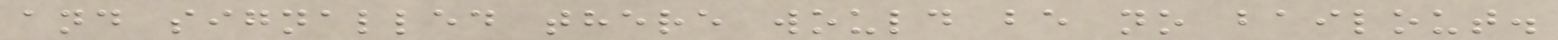and signalled there would be no bailout.
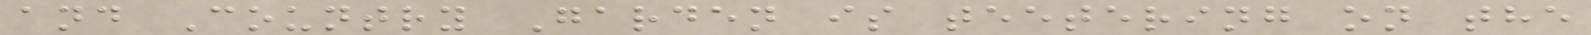and Country Garden is teetering on the
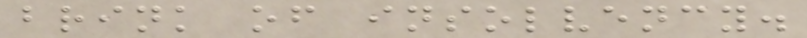brink of insolvency.
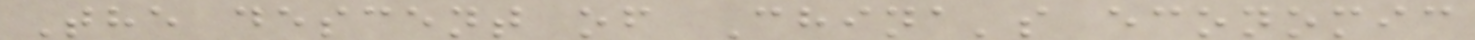The descent of China's economic
